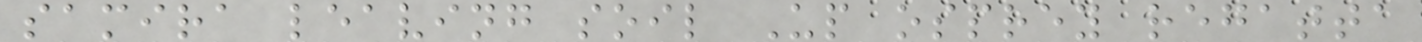samira leaving soil Up osprey regatta
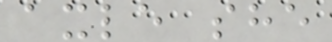axle she
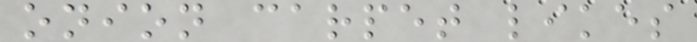onion carpet likes
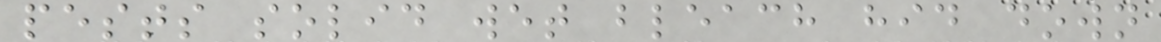pests solid wet bleach hid down
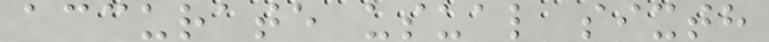accurate usual sixth
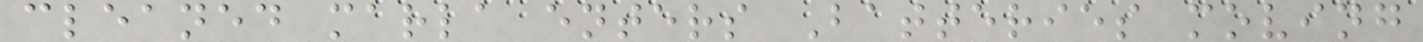cleaned marla enters Batteries moving
